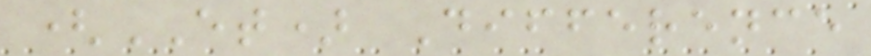(ET) Difference
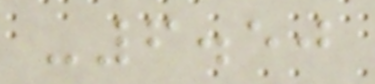-6.50
